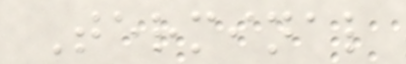Terminal
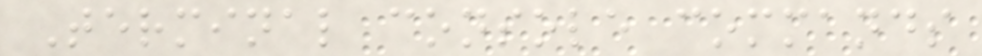Terminal console commands
